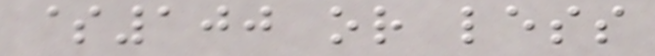$100 or less
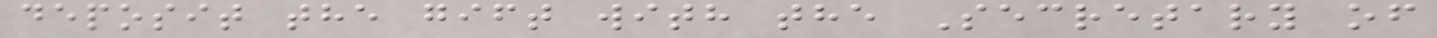deposit the gift with the Secretary of
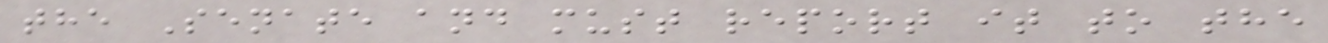the Senate and must report it to the
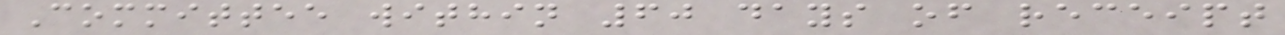Committee within 60 days of receipt
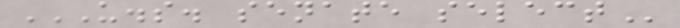U.S. SENATE SELECT
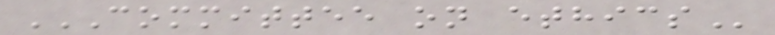COMMITTEE ON ETHICS
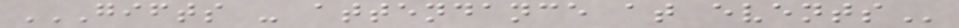GIFTS - ATTENDANCE AT EVENTS
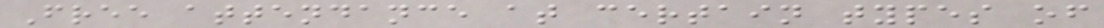Free attendance at certain types of
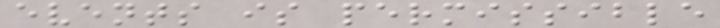events is permissible
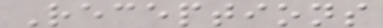Receptions
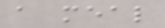a meal
